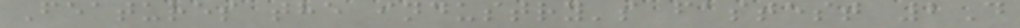Features the industry's fastest 2D
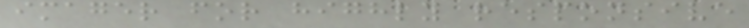imager for highly responsive
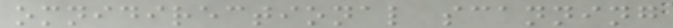omnidirectional scanning
